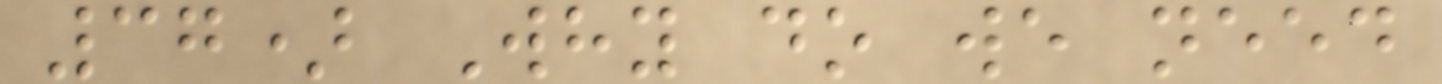37) Why do we need
